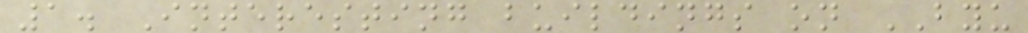1. Interesting buildings on BYU
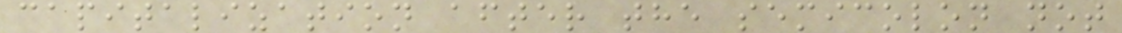capitalization after the semicolon not
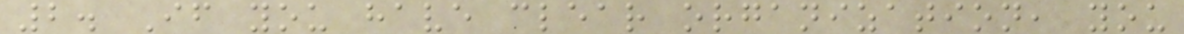2. If you have clear organization, you
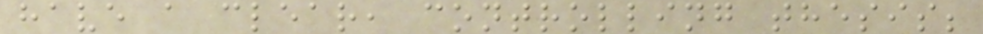have a clear, controlling thesis;
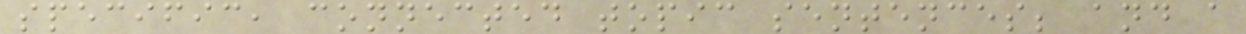specific, connected topic sentences; and a
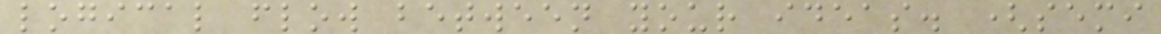logical flow between your ideas. (semi
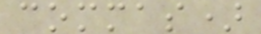commas)
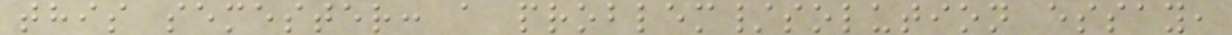this semester: a problem/solution essay,
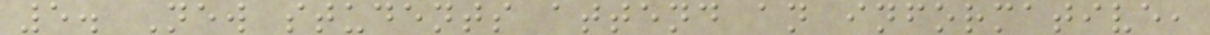5. New students attend an informative,
